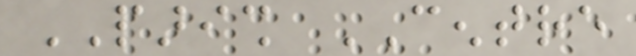PARISH CENTRE
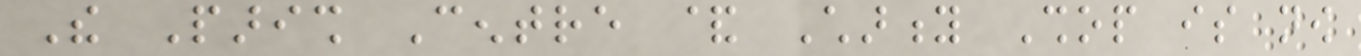The Parish Centre & Charity Shop is now
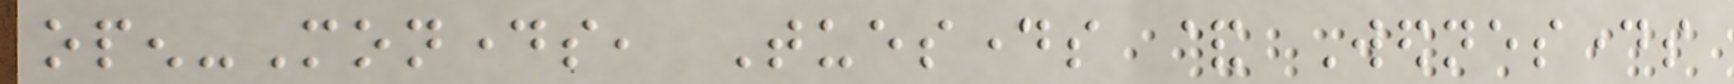open-Mondays, Tuesdays & Wednesdays
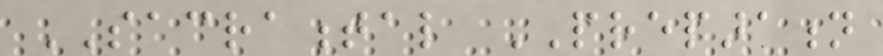SACRAMENTAL PREPARATION
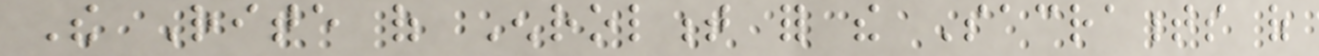The Rite of Enrolment for the Sacraments of
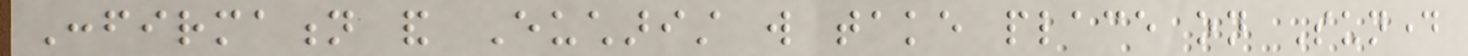Confirmation and Eucharist will take place on Sunday
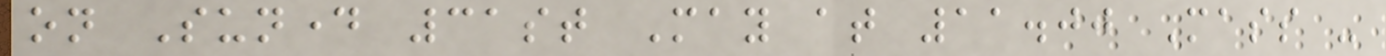on Sunday 31st May at 11.00 Mass -
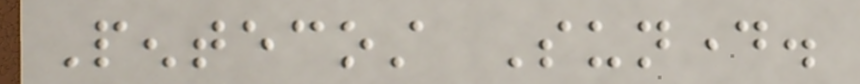Pentecost Sunday.
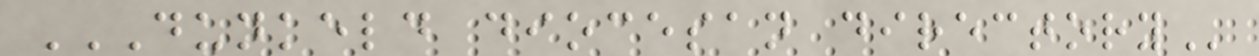DUNKELD DIOCESAN DIRECTORY
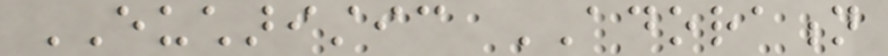EUCHARISTIC ADORATION
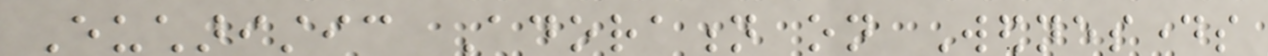Eucharistic Adoration on Wednesdays
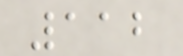112
